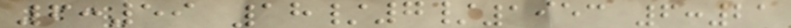6:59 18/7/1953 6:21
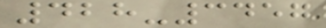428-3457
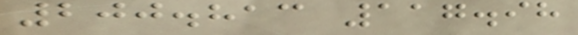200.813 117.98
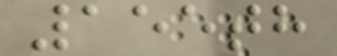155th
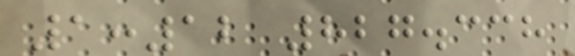1:12 827.338
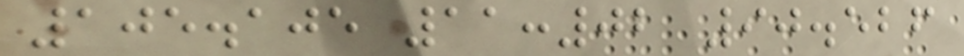105.105 11:02 90.526
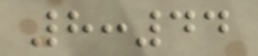8:44
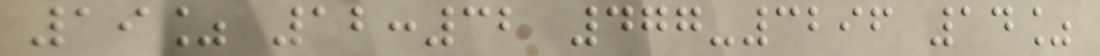19% 12:32 477-3296 14%
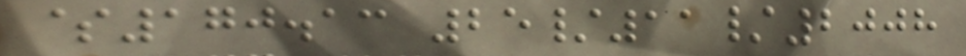$170.13 25/11/2008
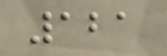121
